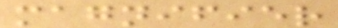magnifier
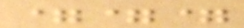===
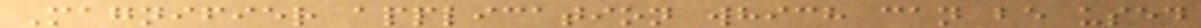Magnifier application which can be used
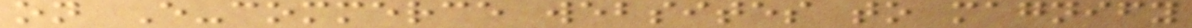on E-commerce websites to magnify
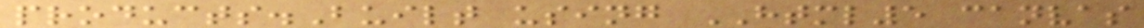products.Built using HTML5 canvas
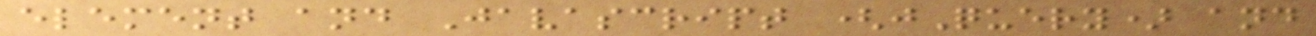element and Javascript (jQuery) and
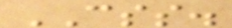CSS.
